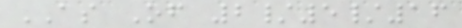AS Of 2/5/16
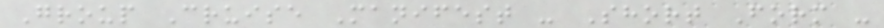Group Cruise Manifest - Short Form -
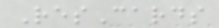ResCards
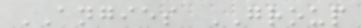ANGIES GROUP
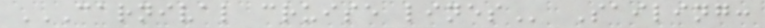CARNIVAL CRUISE LINES Sailing:
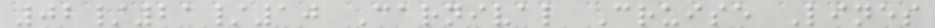02/21/10 Carnival Cruise Lines
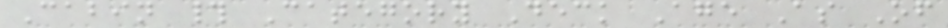Cabin # Category Deck Age As Of
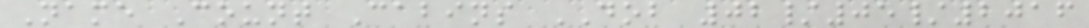Name Count Cabins DOB 02/05/2016
